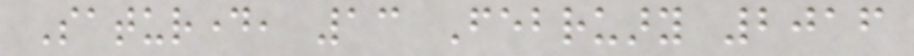Saturday, 13 February 2016
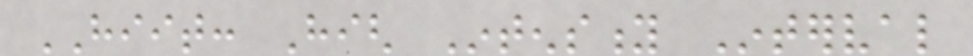HIIT: High Intensity Interval
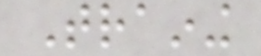Training
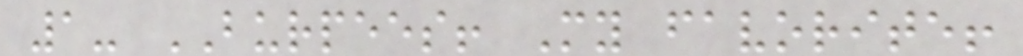1- BURPEES! My favorite!
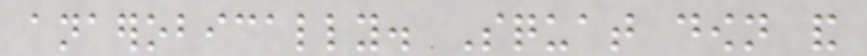anaerobically. Squat down and
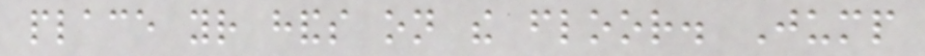place your hands on the floor. Jump
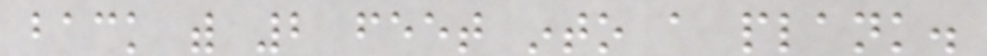back with 2 feet into a plank.
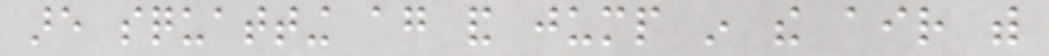are squatting again and jump in the air with
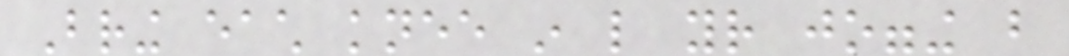Bring each knee in like your jogging but
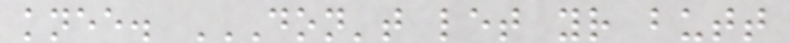knee. DON'T LET YOUR BUTT
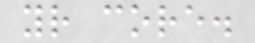your core.
